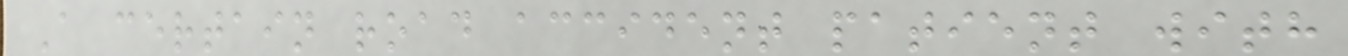A certain road accident patient with
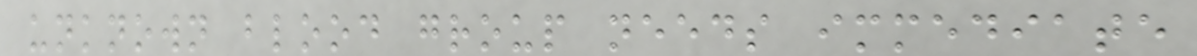unknown blood group needs immediate
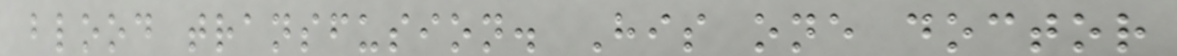blood transfusion. His one doctor
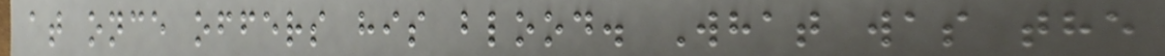at once offers his blood. What was the
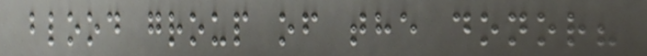blood group of the donor?
